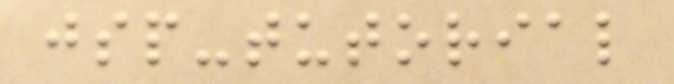jsp-tutorial
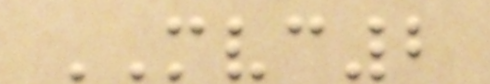MVC2
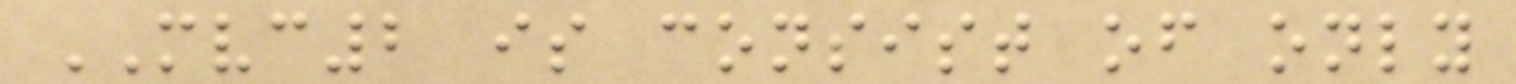MVC2 is consist of only
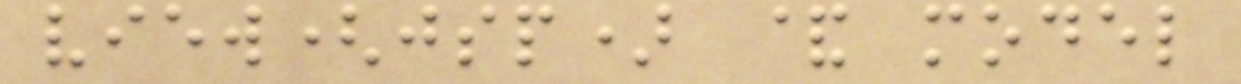view(jsp) & model
